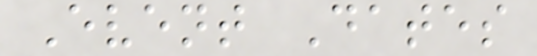Event Dates
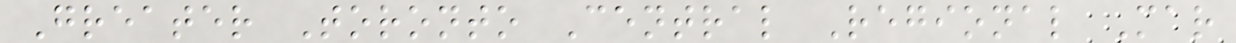Greater Toronto Central Regional Mar
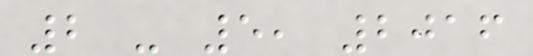2 - 5, 2016
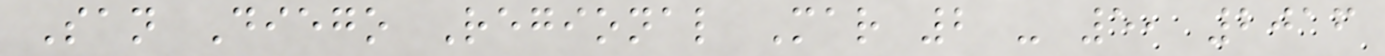San Diego Regional Mar 2 - 5, 2016
